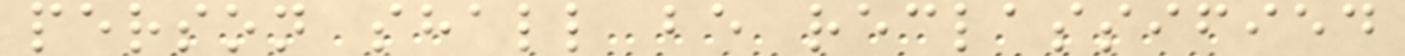person shall be reclassified
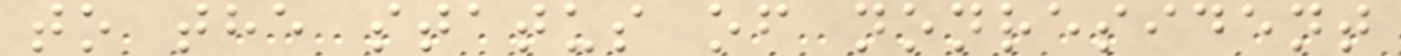to the status of nonresident
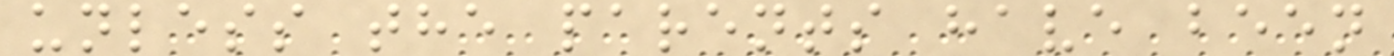unless the parents have been
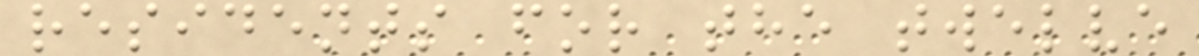residents for the twelve
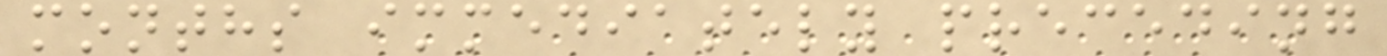months immediately preceding
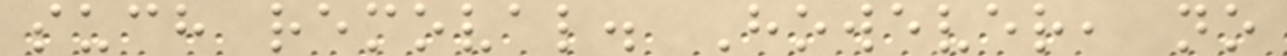such removal. However, no
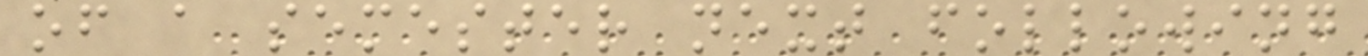of a semester next following
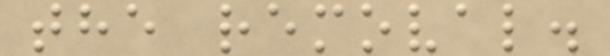the removal.
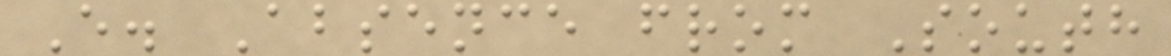E. Absence from South
